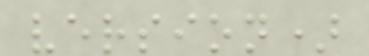version)
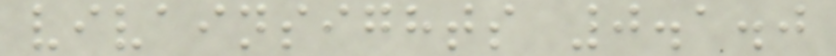vivainsights 0.1.0
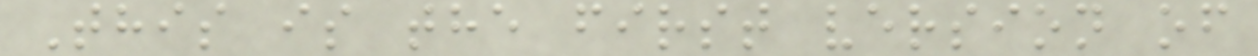This is the first version of
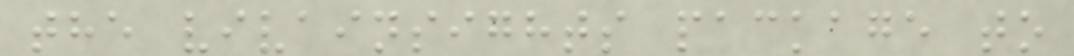the vivainsights package to
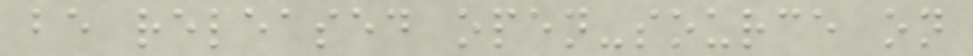be released open-source on
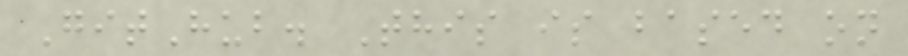GitHub. This is based on
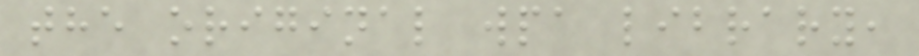the original wpa library,
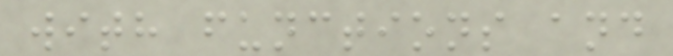with functions and
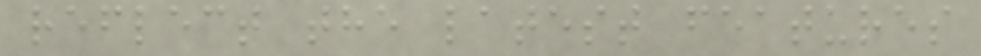reflect the latest features
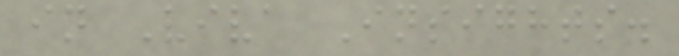in Viva Insights.
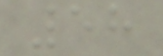58
